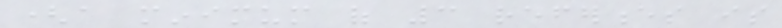(a minimum of 3 references is
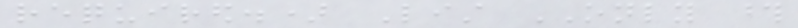required.) List ONLY those
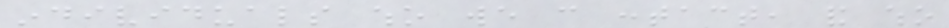individuals who we can contact, and who
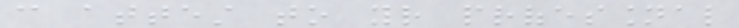can attest to your professional
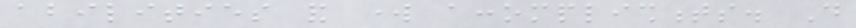abilities and work accomplishments. Do
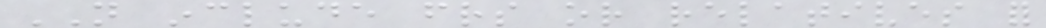NOT include friends or relatives for
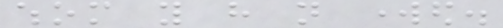whom you have not worked.
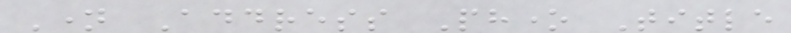Name Address Phone Title
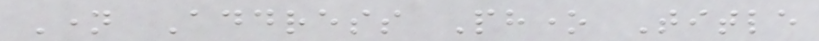Name Address Phone Title
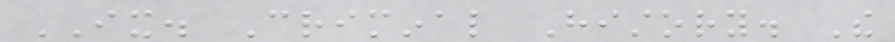IX. Criminal History. The
